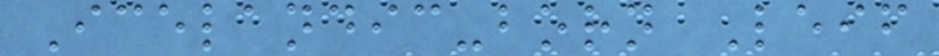Icelandic-born Leif
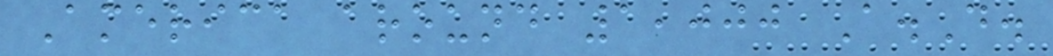America around 1,000 A.D.
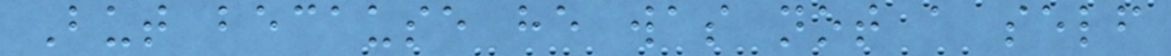But because he was not a self
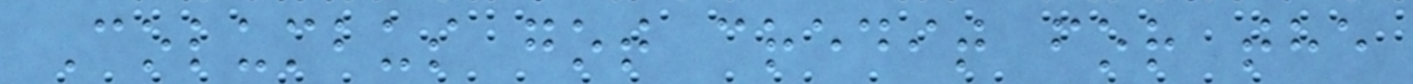Columbus got credit for the
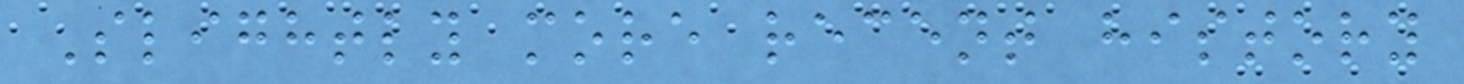Slightly more recent history
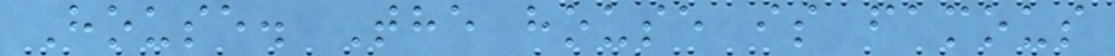House. The house is famous
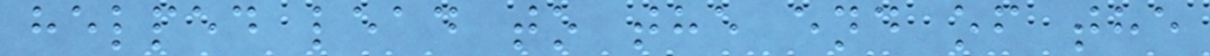helped lead to the end of the
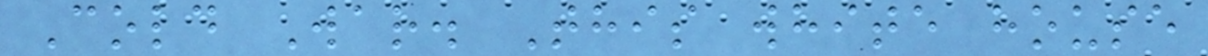Cold War. This white house
